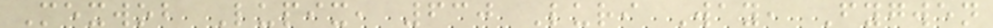Mexwob Lupix, 630 Luri Way, Fygwen
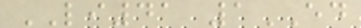LI41 1ED
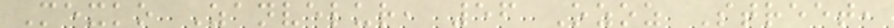Mexko Zanvelur, 56 Ozoz Street,
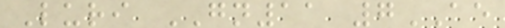Luri GN11 7AE
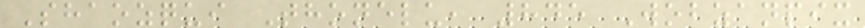Shaozqui Thonelu, 845 Wobzanpix
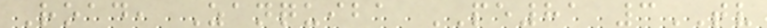Road, Zanquiba PE81 3TV
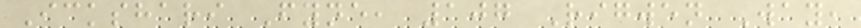Ickshari Fyne, 107 Rigwen Way,
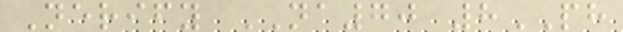Nerify NA70 8PH
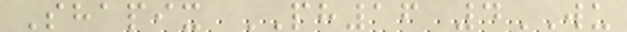Shapix PH16 4WU
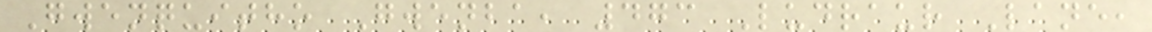Gwenquitho Gwenba, 473 Ludraur Lane,
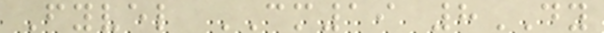Fyvel CM19 8DY
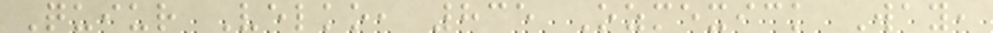Quiur Velko, 835 Ozmexick Way,
